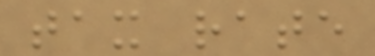tax rate
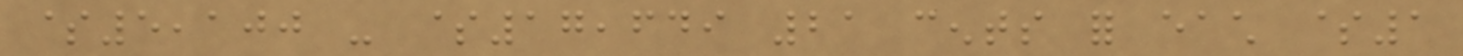$5,100 - $17,649 21 cents for each $1
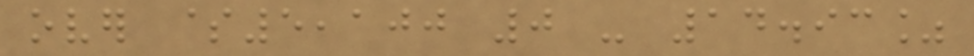over $5,100 0 - 14.93%
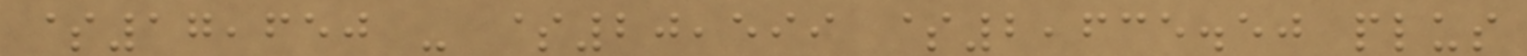$17,650 - $20,599 $2,635.50 plus
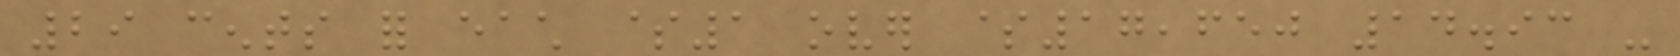29 cents for each $1 over $17,650 14.93 -
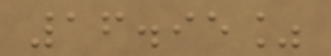16.95%
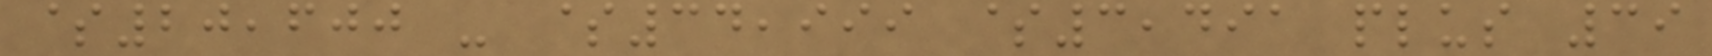$20,600 - $34,999 $3,491 plus 39
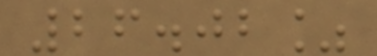26.02%
